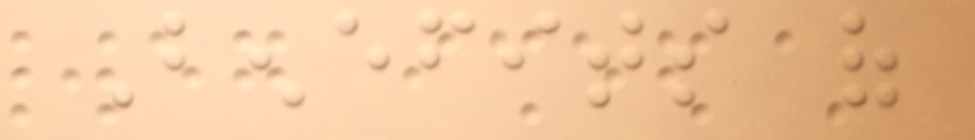Benefits of
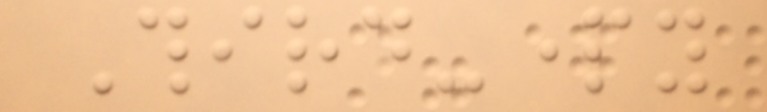Third-party
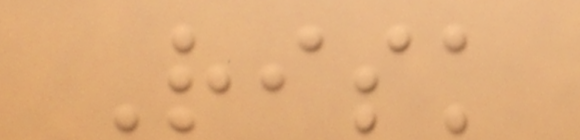Risk
